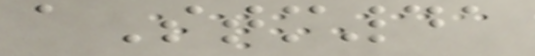aStm41
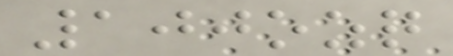100ozq
